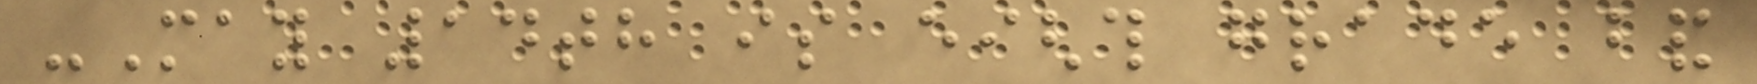-May 14th is eighth grade band
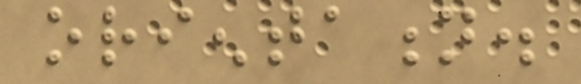orientation.
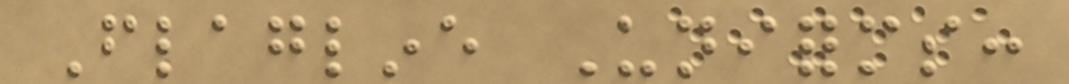Flagline Uniforms:
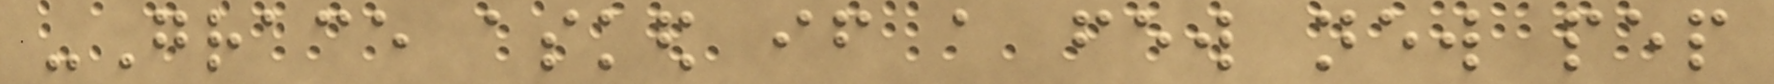-Grace asked if a few new pep
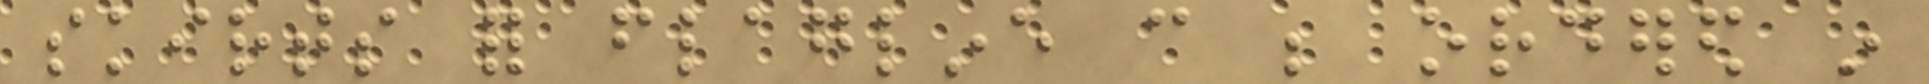skirts for flagline can be ordered in
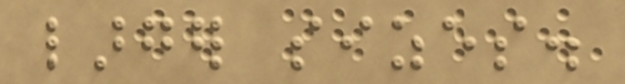larger sizes.
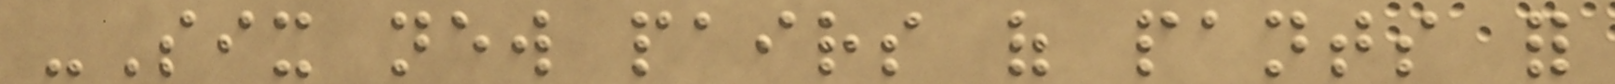-Six new pairs of pants for
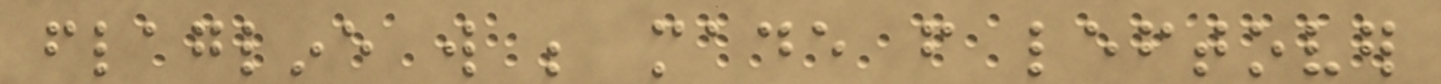flagline will be made from leftover
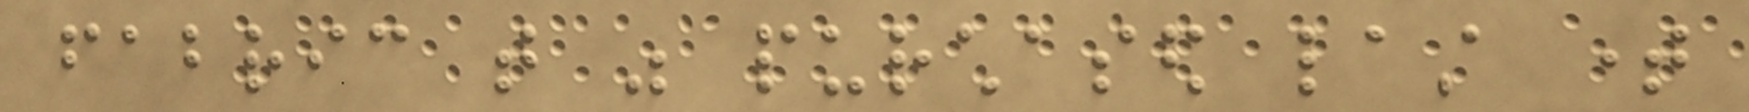fabric that was purchased last time
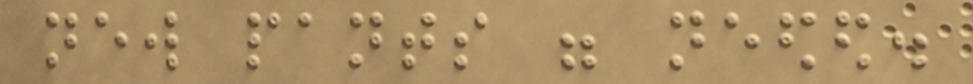new pants were needed.
